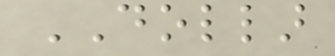DOLLAR
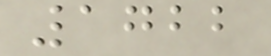1722
